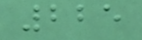225
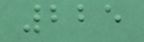225
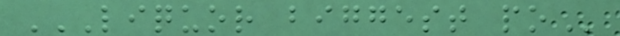LIQUOR BIGGEST PO
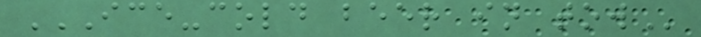ICE-COLD BEER IN TOW
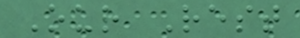Our Rest
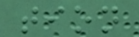tion
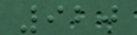920
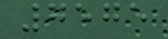7575
